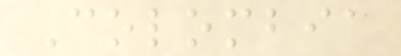Colombia
